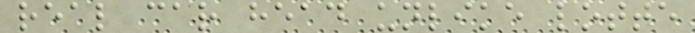real car head unlike lotte
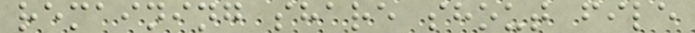remaining share shout file
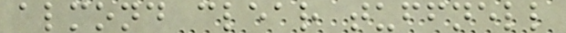almond clear tuffnell
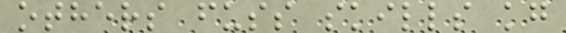others fuss skills kg
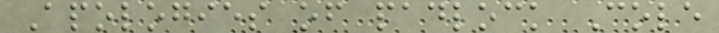Apologies of padlock Cole
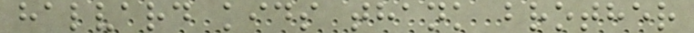halvard kids thank brother
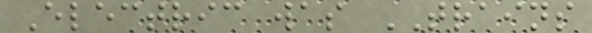Electric was TRAINS
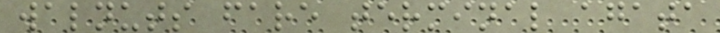walnuts fare terminal agata
